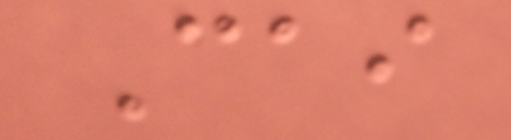Cai
